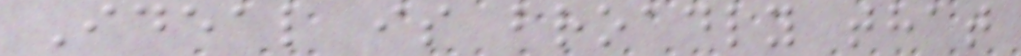Ideal is broadly that
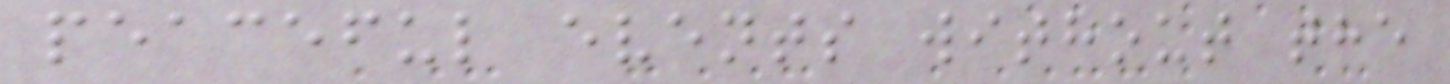peaceful events without the
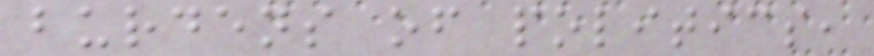burdens of politics,
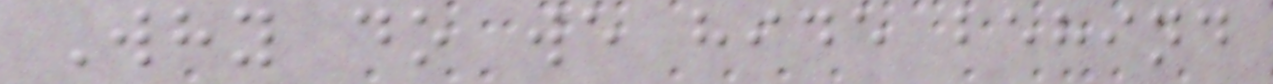Why do we hide behind
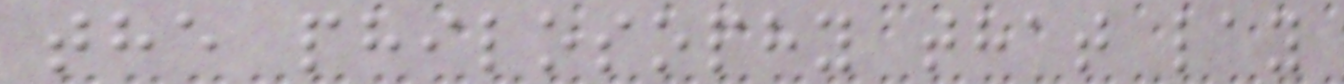the philosophy that lay
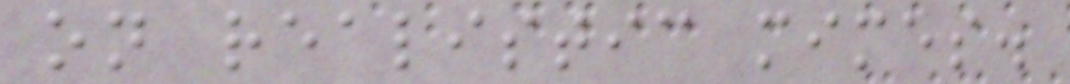on realistic mimes.
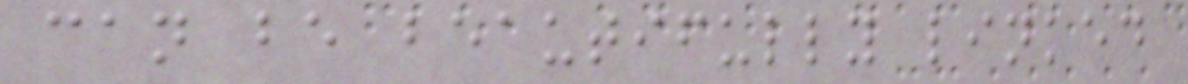can be beautifully linked
